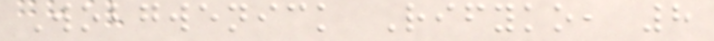Wobgwenick Rifyko, 8
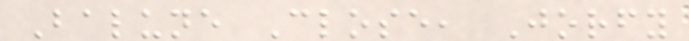Balune Close, Jorfy
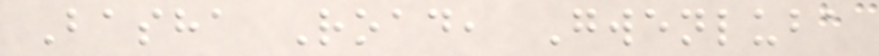Basha Road, Gwenluba
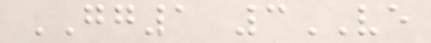GG1 3VE
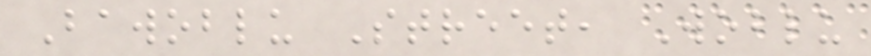Bawoblu Street, Woblu
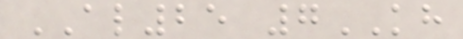AL25 7KH
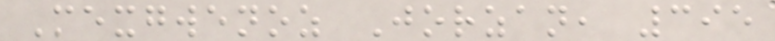Mexgwenoz Jorzan, 395
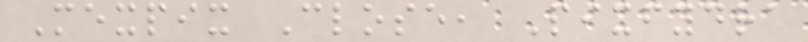Mexpix Close, Pixfydra
